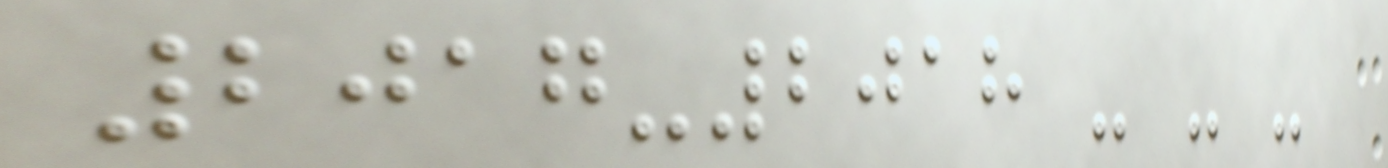2017-2018 - - -
